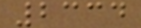2334
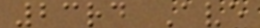23rd Ave
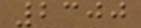2300
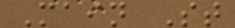Main St
